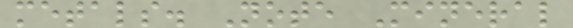metals. Note Mineral
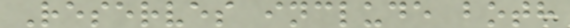Reserves include both
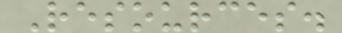Resources.
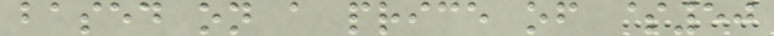based on a price of $50
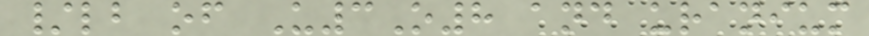/lb of U3O8 and uranium
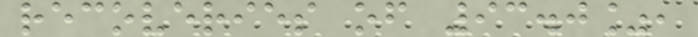recoveries of 93.0%,
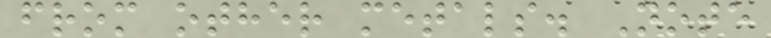from other metals. Note
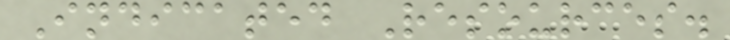Indicated Resources.
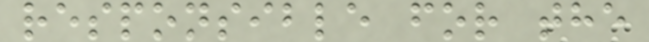responsible for the
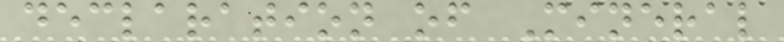declaration of Mineral
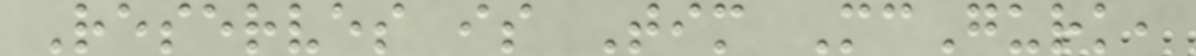Reserves is Tim McGurk,
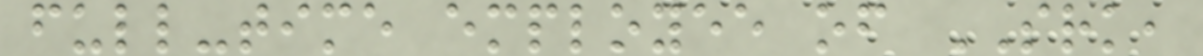full-time employee of SRK,
